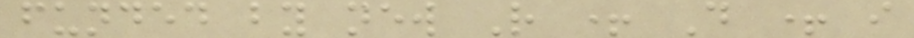funded by new R + D + i
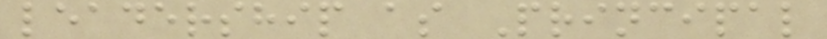leadership as Principal
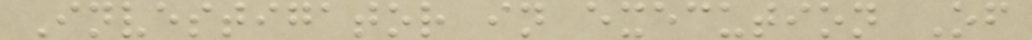Investigator in execution Of
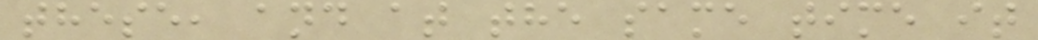these, and at the same time it
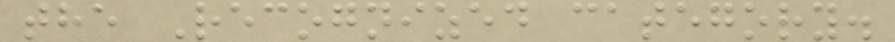the Recognized category.
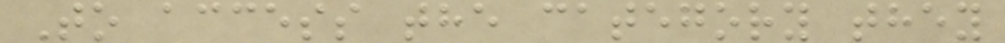To access the category they
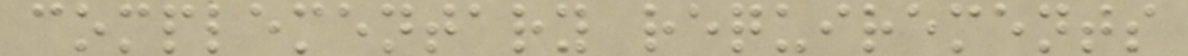complementary requirements
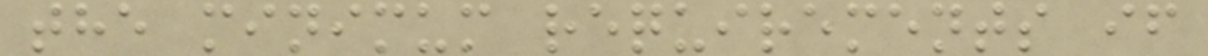the minimum requirements if
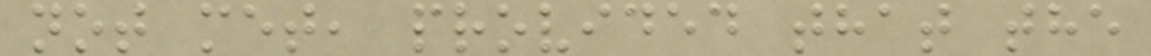not met, provided that the
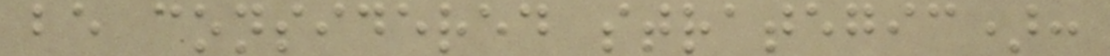be considered strategic):
